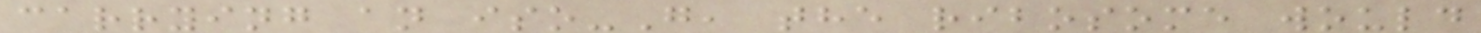carrying an iso-G, the ribosome would
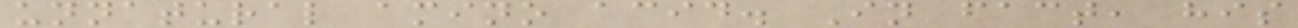unnatural amino acid. In fact, his
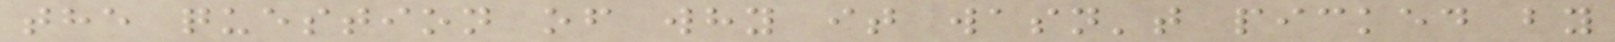the question of why it wasn't picked by
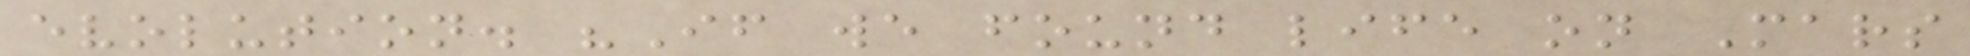evolution. "If we found life on Mars
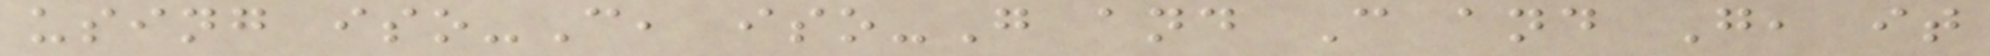using iso-C, iso-G and C and G, it
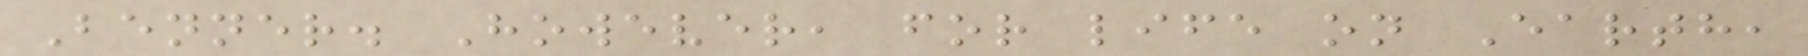Benner. However, for life on Earth,
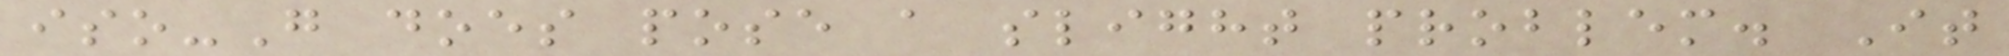iso-G does pose a slight problem. It
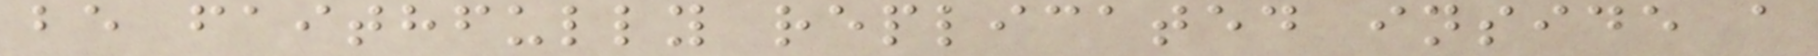be faithfully replicated inside a
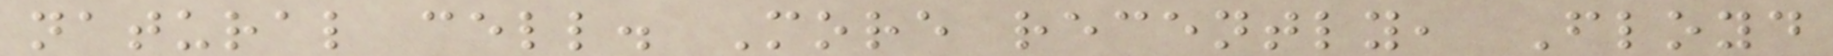natural cell. More recently, Floyd
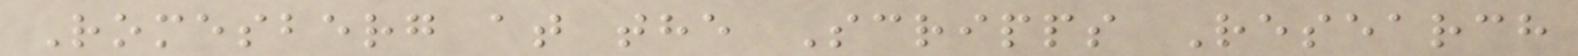Romesberg at the Scripps Research
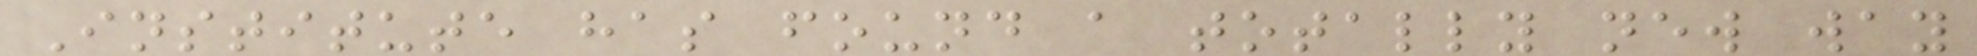Institute has found a totally new way
